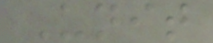Unit
